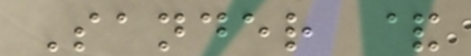Sander &
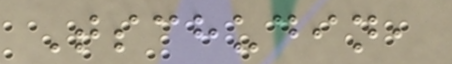Tschudin,
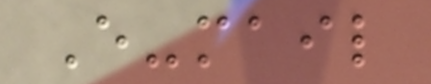E-mail
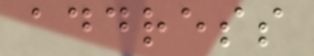address
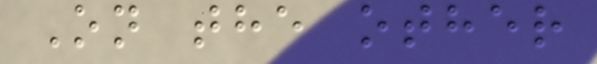On the other
